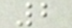2
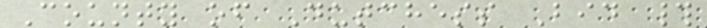County of Dutchess Bid #
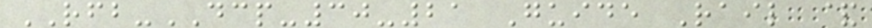RFB-DCP-30-21 Guide Rail &
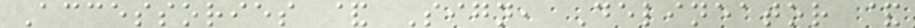Accessories & Sign, Delineator &
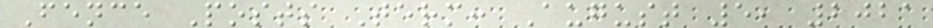Fence Posts Term: August 5, 2021
